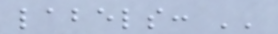labels: ''
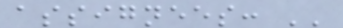assignees: ''
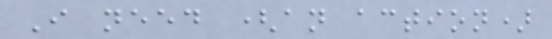I need (an action)
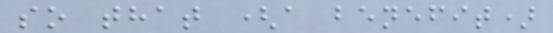so that (a benefit)
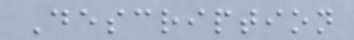Description
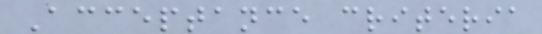Acceptance criteria
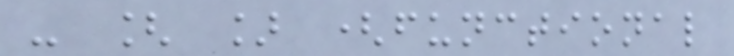- [ ] (functional
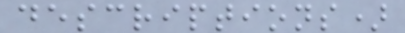descriptions)
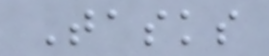Tasks
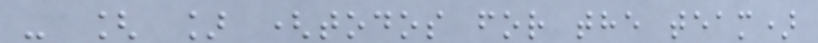- [ ] (todos for the team)
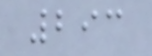293
